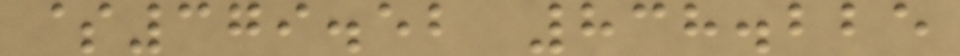$379.52 838.225
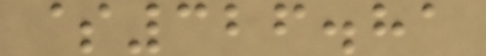$326.81
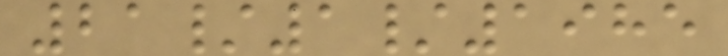21/1/1985
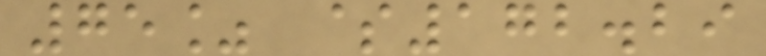75% $172.29
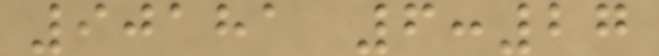90181 6:27
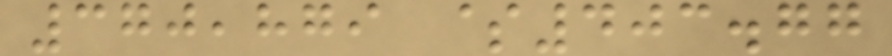370,879 $403.77
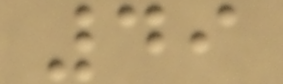49
